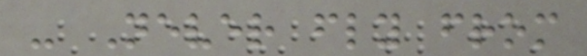- Never fly from
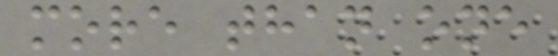more than one
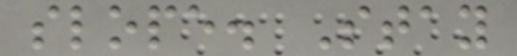slope. Stay
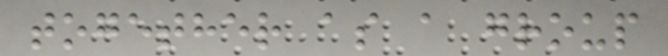together as a group
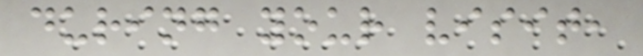during your visit,
